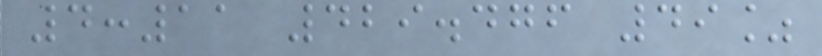4:11 429.476 49%
